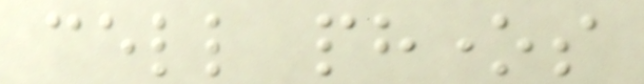cell phones
